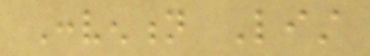Convention List
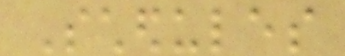Schedules
